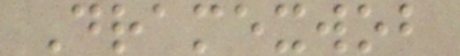Dramexwob
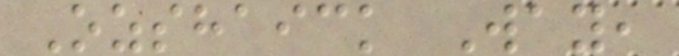Ozshaick Way,
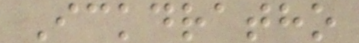Ickdratho
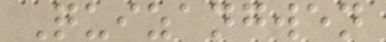Quizangwen
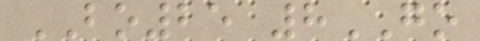BO25 8GO
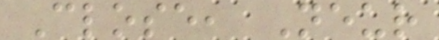Close, Neur
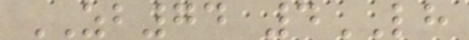ZB74 4LH
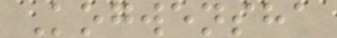Kogwensha
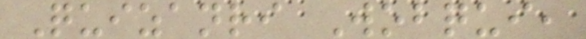Quizanri Wobqui,
